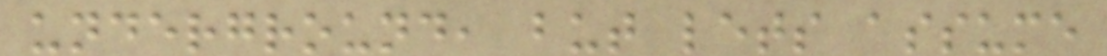underground, but lets assume
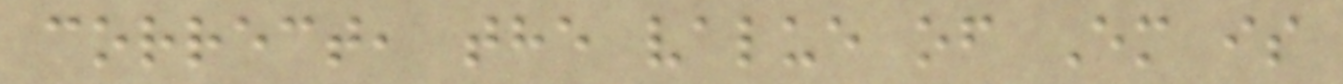correct, the value of Em is
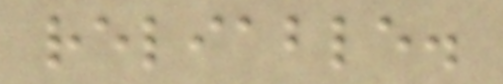reliable.
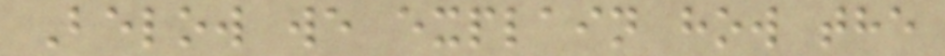Below we explain how the
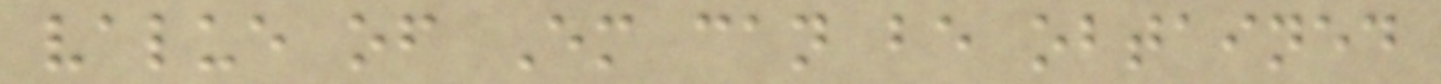value of Em can be obtained
